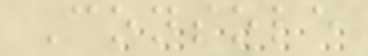Console
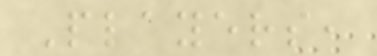Players,
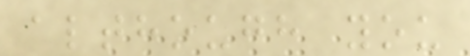although you
